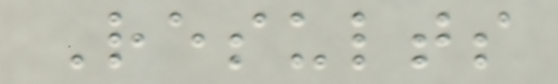Results
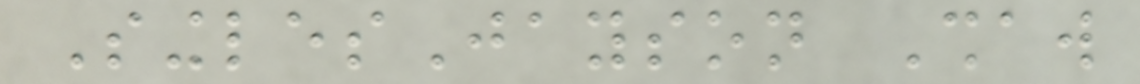SinglesJayson Shaw
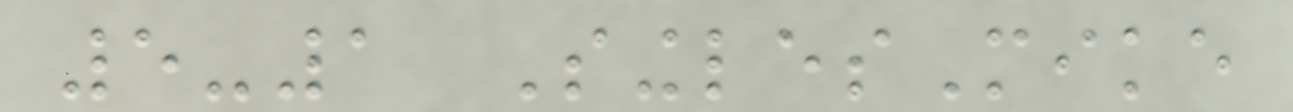5-1 SinglesMike
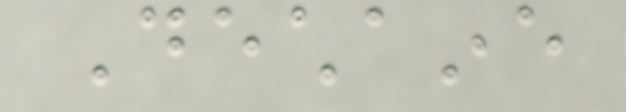Dechaine
